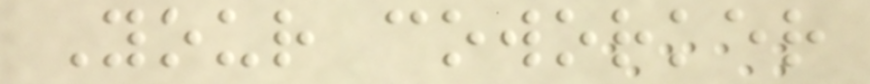Your coworker
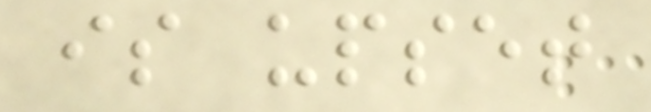is upset
